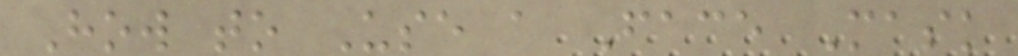How to Use a Face Mask
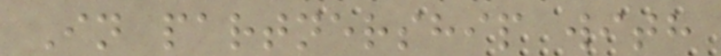In partnership with
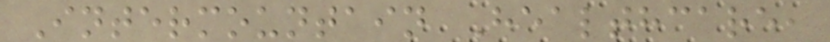Intermountain Healthcare,
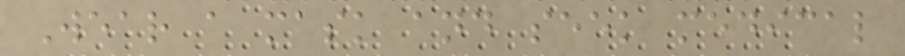Wear a mask and seek medical
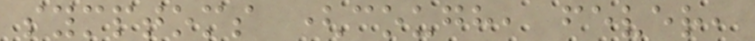symptoms (cough, fever,
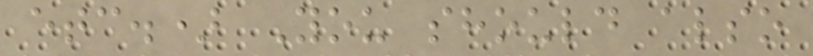etc.) You should also
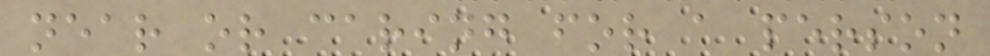near or caring for a person
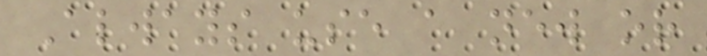Always use a new or
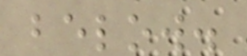below.
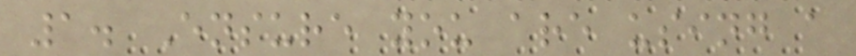1. Ensure you are using a
